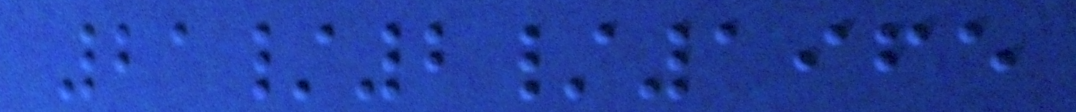21/2/1965
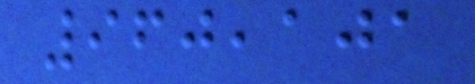960,101
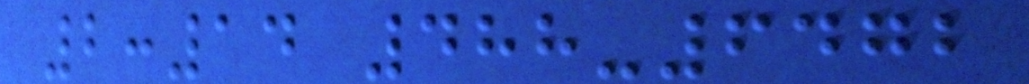2:14 488-6472
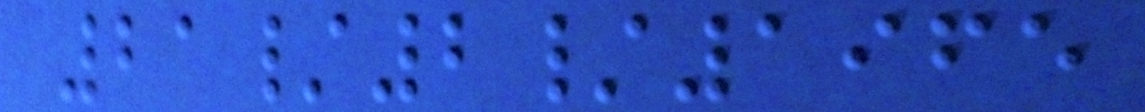21/2/1965
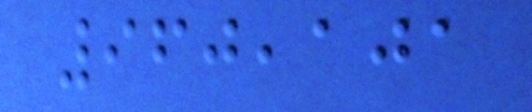960,101
